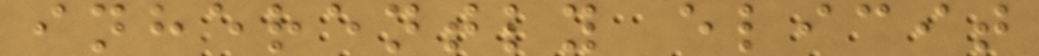inherently elicit
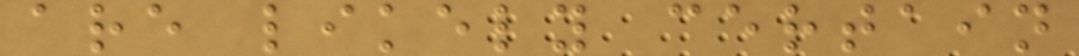are likely certain
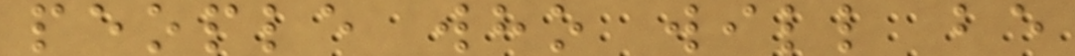people who will be
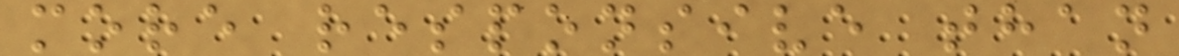more responsive than
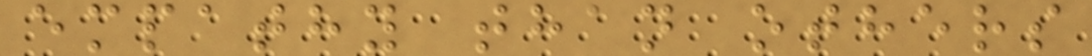empathy than others
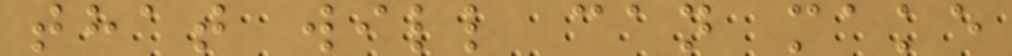that will can make
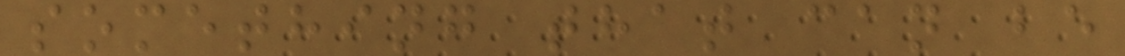something that can be
